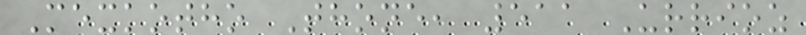Mexkotho Thone, 511 Urrioz
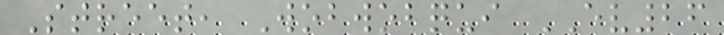Street, Wobwobqui EV26
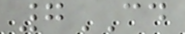7CD
